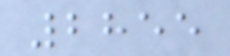2855
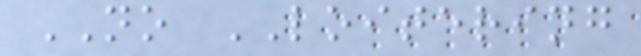NO LOITERING
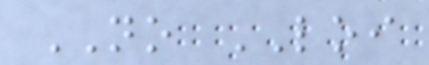NO LOI
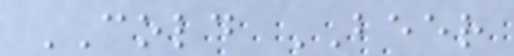COLD BEER
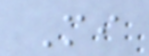Mi
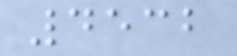4532
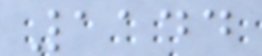1144
